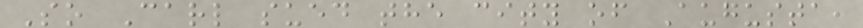So Carl sued the city of Augusta,
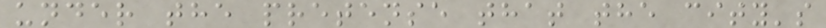under the pretense that the city's
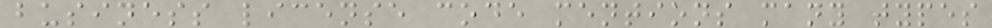business license code mentions many types
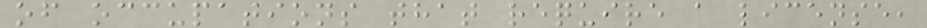of occupations that require a license,
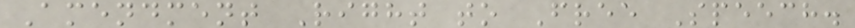Amendment Right to Free Speech.
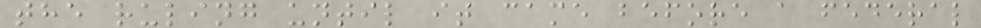the ruling until it came before a federal
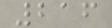216
